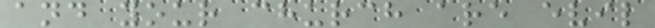and your church are evil
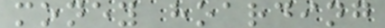money hoarding
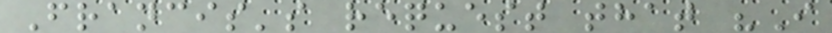Francis's request that "I
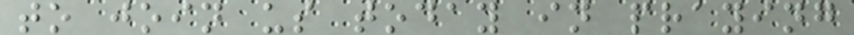to join us today in praying
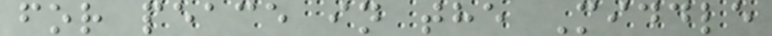for peace in the Middle
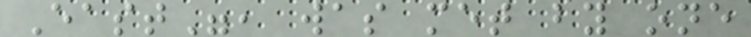East", was met by one
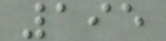195
